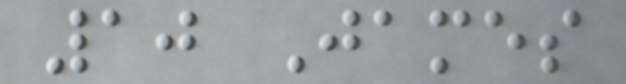10 James
